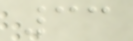33
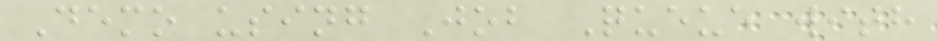Demo using Job Queue with
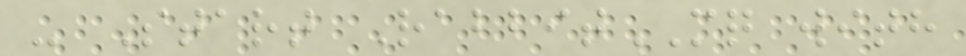- Start RabbitMQ with
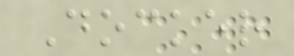Docker
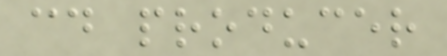cd producer
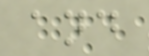and
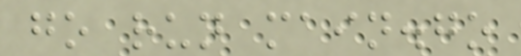go run main.go
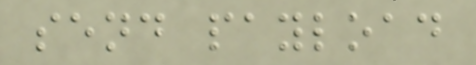send payload
